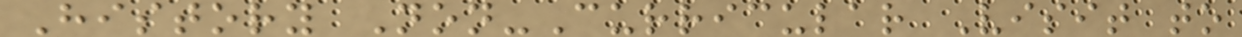History Non-Curricular Visit to
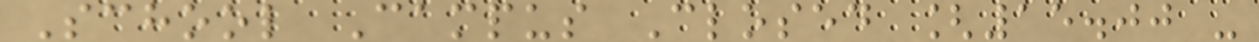School Campus Closed [15.00 -
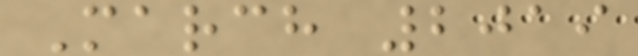March 2019
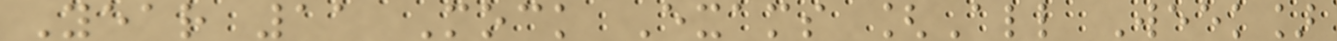Year 11 Mock Exams [All Week]
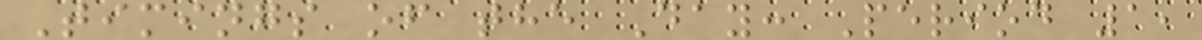Timings of the Day: Period 1,
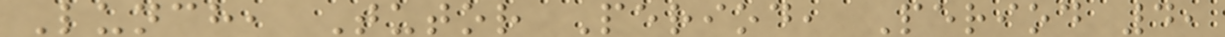Lunch, Tutor Period, Period 4,
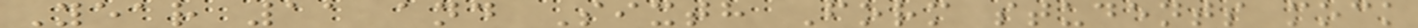Year 11 and Sixth Form students mock
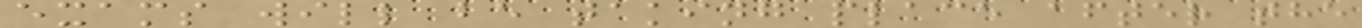exams will be taking place after the
